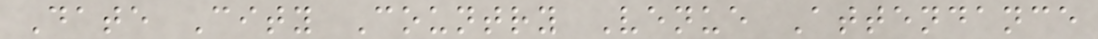Date City Country Venue Attendance
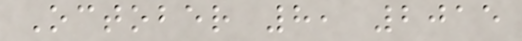October 8, 2015
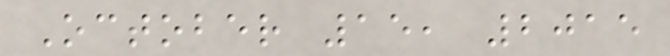October 15, 2015
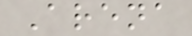Arena
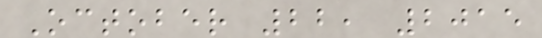October 22, 2015
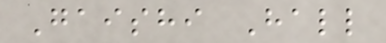Gaishi Hall
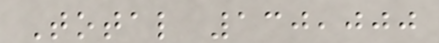Total 130,000
